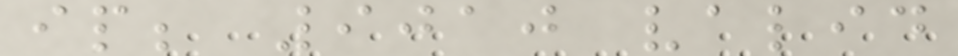ip; 9010 valid
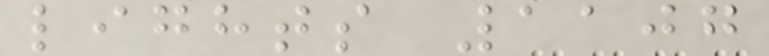lights 1107
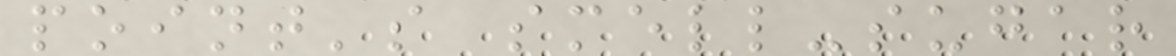point's smell-sugar
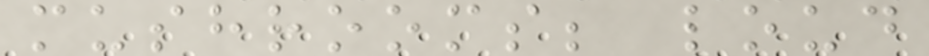mushrooms; loud
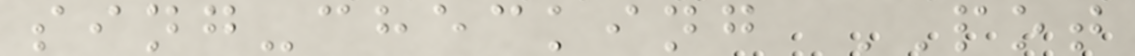sing-checking POT
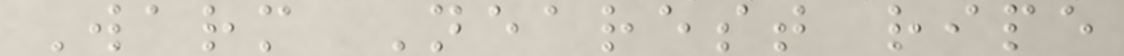Warm Nearest ripe
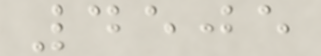4505
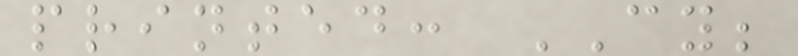printed: CY;
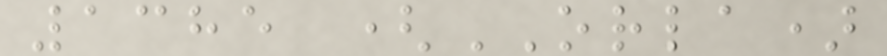1385 (ORLA)
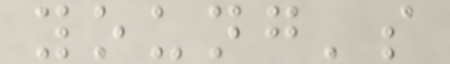young's
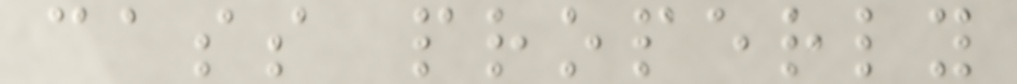cass properly
